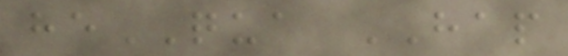heQUA HAP
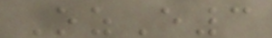OzE3
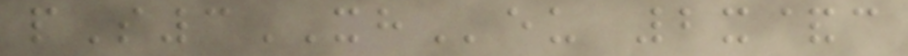pS3XHeu 2x&c
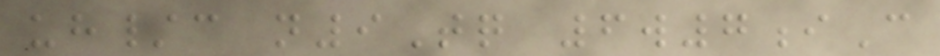uh/c n9Tq 6w7iC
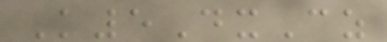K5DxCz
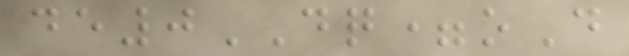de0DQ=oD
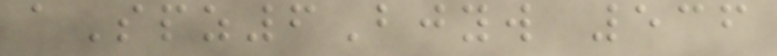aSpz6Bjyw 536
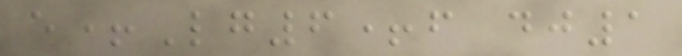e+Lg6+f dj1
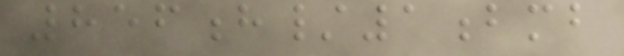856h/1bmb
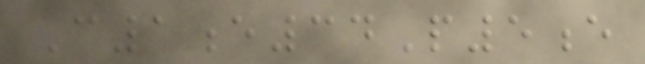C1e34P5e
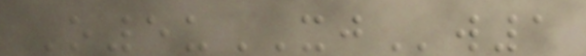O5uXJw1
